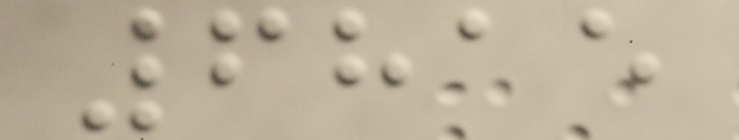6815
